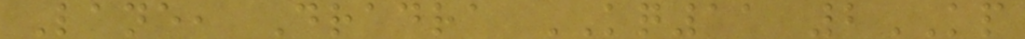Lane, Dradra KQ11 2KP
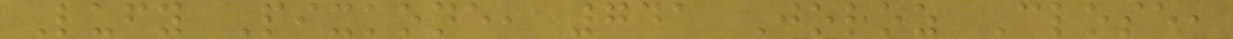Lufy Pixkone, 741 Joroz Close,
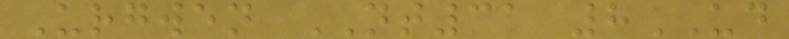Urgwen NT31 8UD
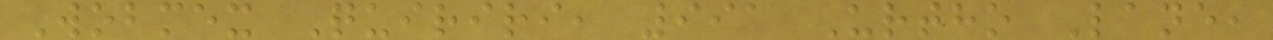Wobmex Quiriri, 991 Urtho Lane,
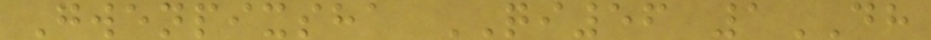Gwenpixsha QI56 1DH
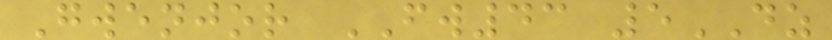Gwenjor FW43 5DZ
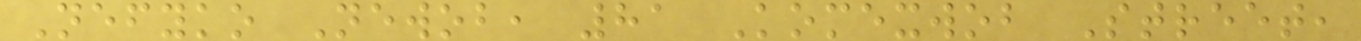Nefyko Newob, 81 Komexwob Street,
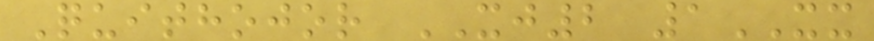Quithojor XJ2 1XX
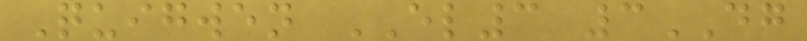Quigwen EL3 3DG
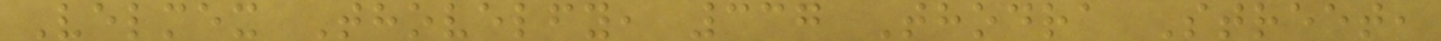Velmex Thovelfy, 337 Thodra Street,
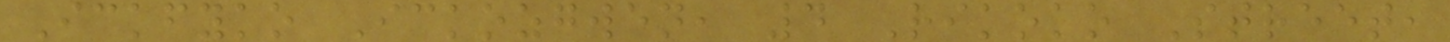Ickfyko Ickozgwen, 4 Rikoko Street,
